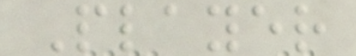Player
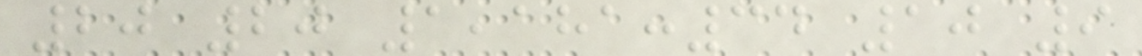20 20 1,181:34 10 9
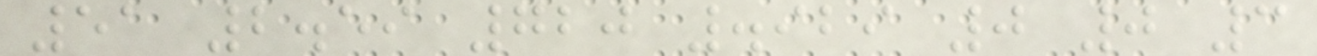51 2.59 720 .929 0 0 3
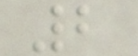2
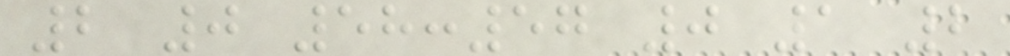2 0 58:57 0 1 2
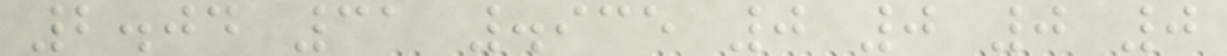2.04 31 .935 0 0 0 0
